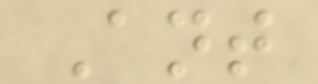Ant
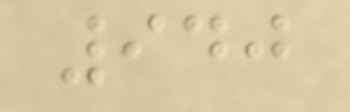940
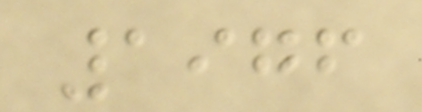1976
